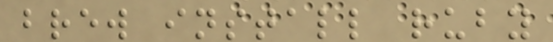brew install ruby
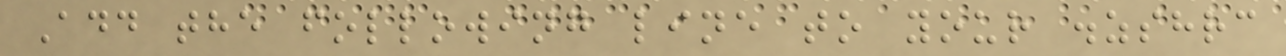Add the following line to your .zshrc
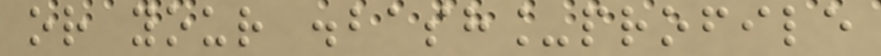or your .bash_profile
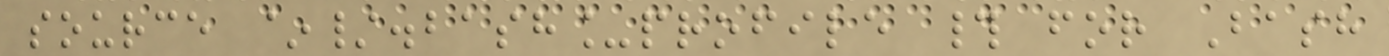source ~/.bash_profile # for Bash
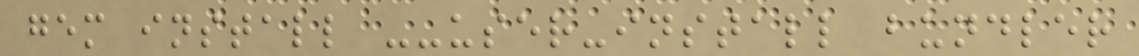gem install --user-install bundler
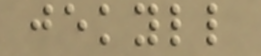jekyll
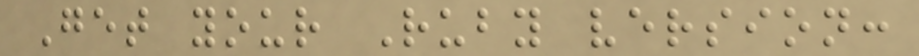Get your Ruby version:
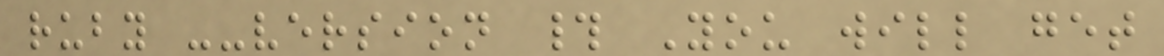ruby --version # You will get
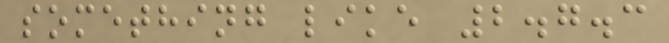something like 2.7.3
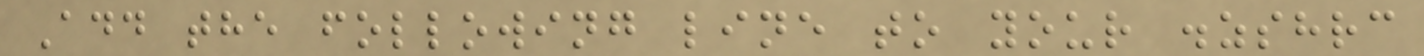Add the following line to your .zshrc
